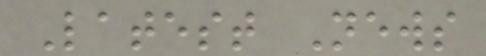Latest News
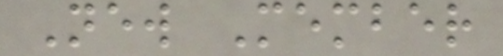New Member
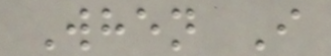When I
